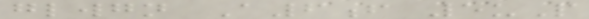glwgn A6f 5uP
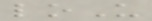loU
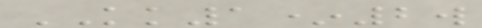KK1*2w
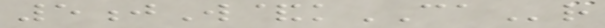5jW&kCAr
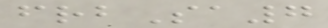frbSa7
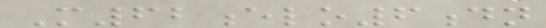M62elo6dn
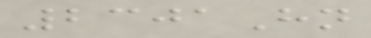2301Hn
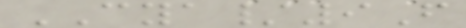CYA/9F
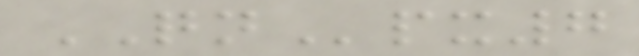QNpx7
